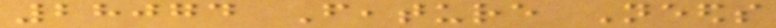28074 Feature Needs
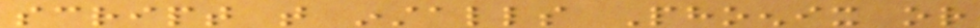script that installs Phoenix or
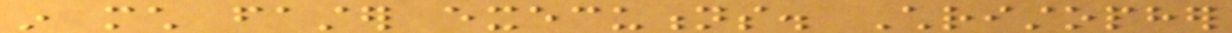in much faster executions. Christopher
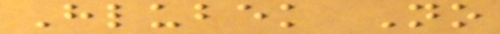Hlubek No
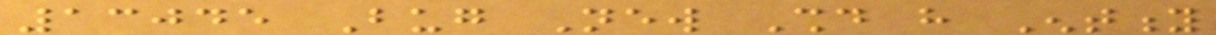13045 Bug New Should have Entity
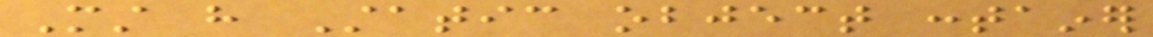Must have Static object container
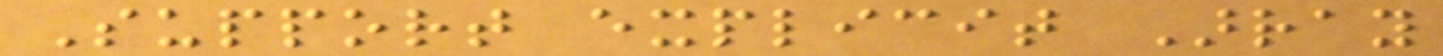Support explicit Array
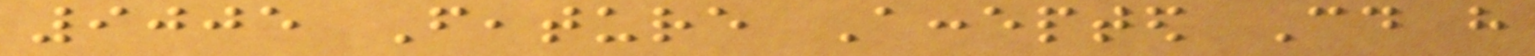9005 Feature Accepted Could have
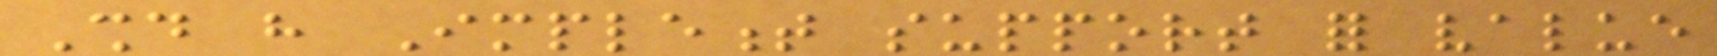Should have Implement support for value
